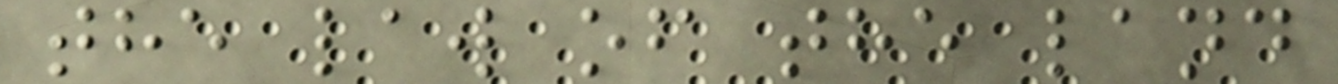the law of the land
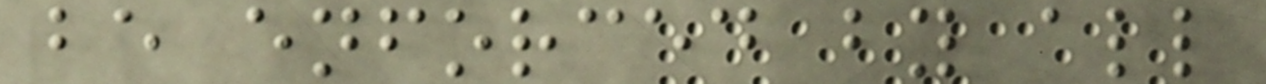be enforced by all
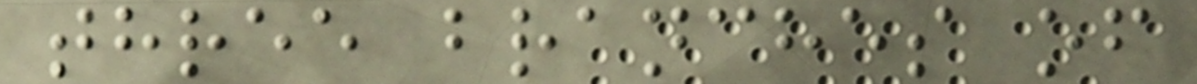three branches of
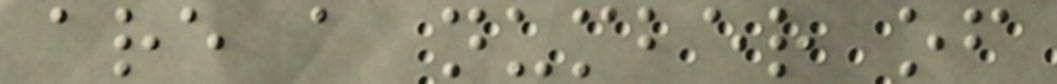are a number of
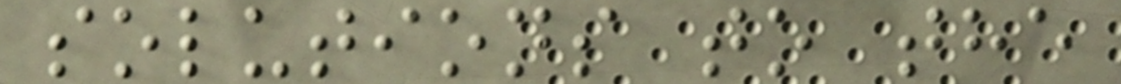solutions to the
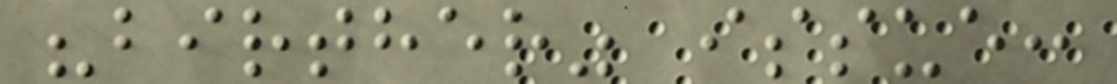"birther" issue:
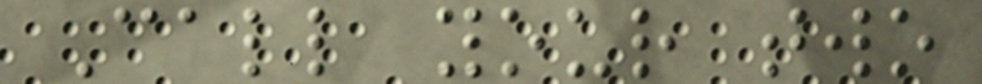Call your two
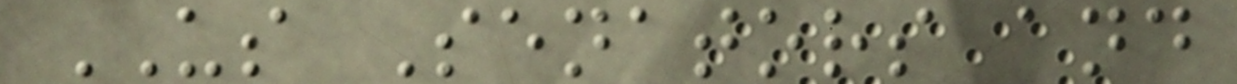US Senators and
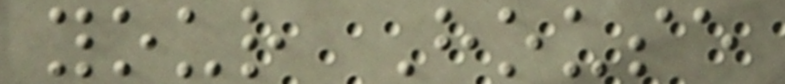your House
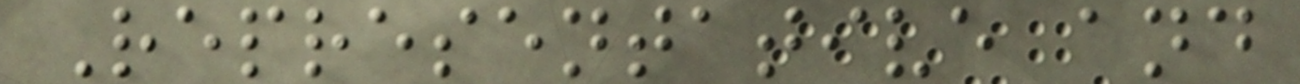Representative and
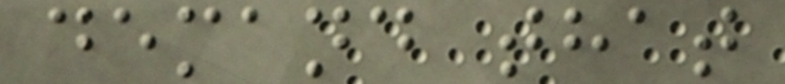demand that
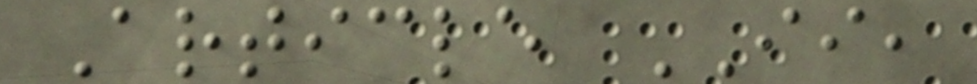Article II,
